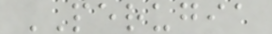PERUGIA
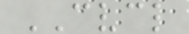CVCL
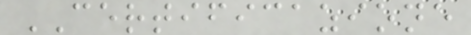CERTIFICAZIONE
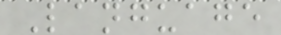Language
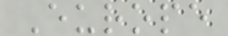Europe
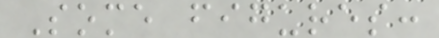Some figures:
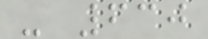- 630
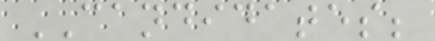CANDIDATES;
